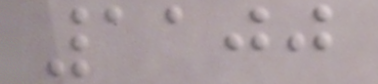1100
